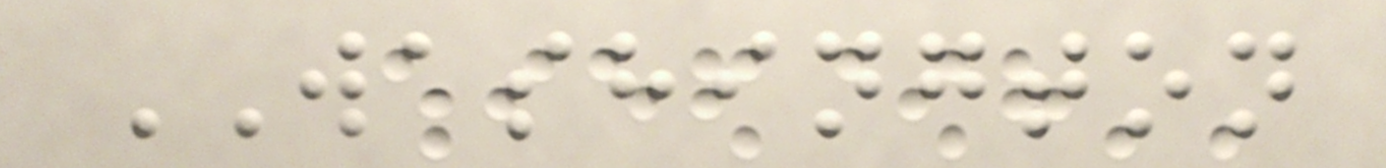WASHINGTON
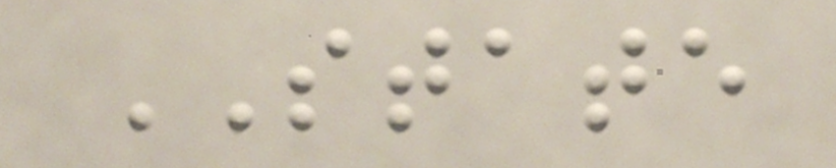STATE
